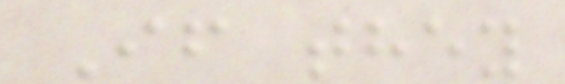If they
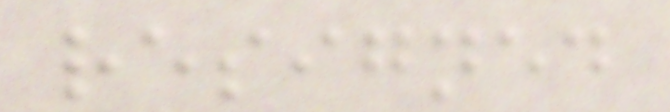resigned
